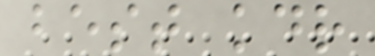best kdr
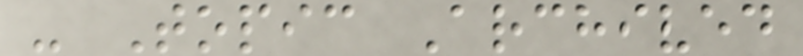- Topic Archived
